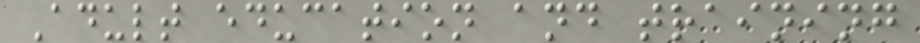Adult education and training
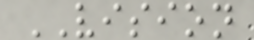VISION
